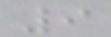9
